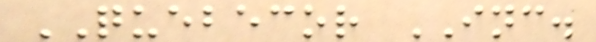QUEBECOR INC.
